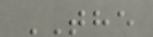THE
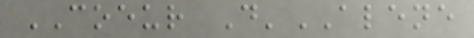COEUR D'ALENE
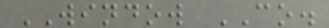WINDOW CO.
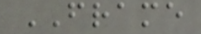FRAME
